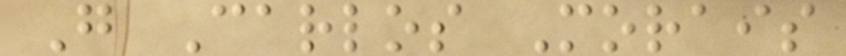G Carlos Morais
